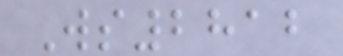Ws2812
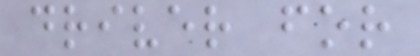driver for
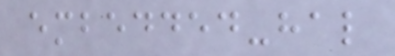embedded-hal
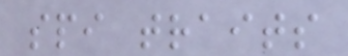spi traits
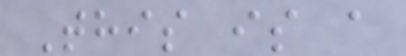This is a
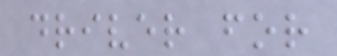driver for
